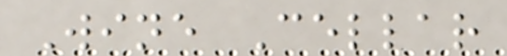Wine Cellar
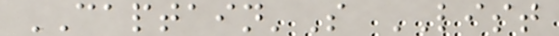CAPTAIN'S LIST
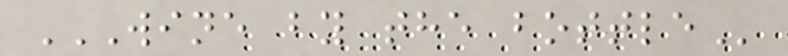WINE BY THE BOTTLE
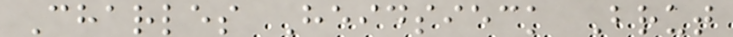Charles Heidsieck Brut
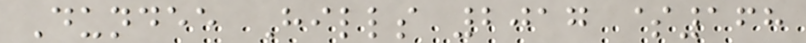Dundee Hills 2017 $168
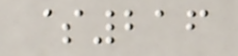$216
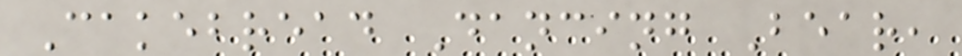Cakebread Dancing Bear,
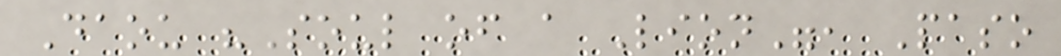Daou "Soul of a Lion", Paso
